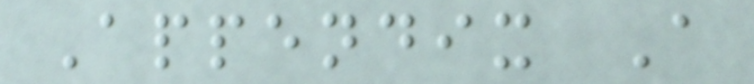Appendix A
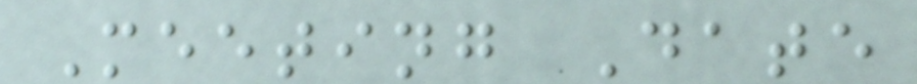Meeting Date
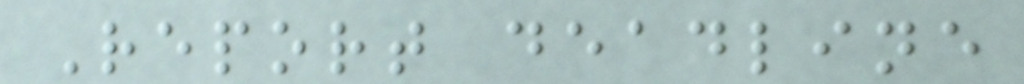Report deadline
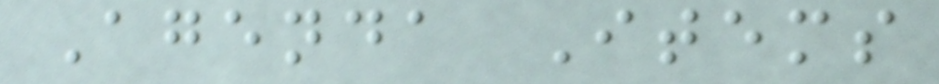Agenda Items
